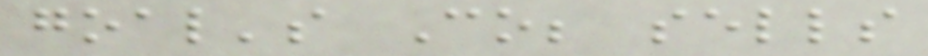goal's Co; sells
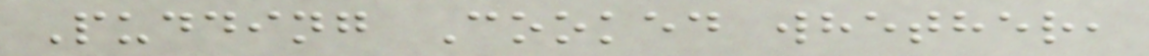Pudding Cooked whether,
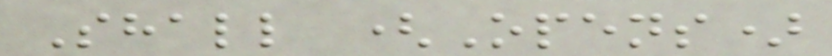Shall (Opens)
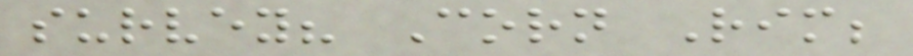survey? Corn Rim;
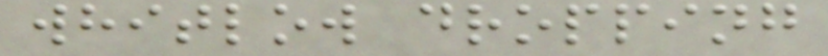whitlow dropping
